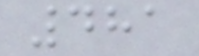481
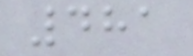481
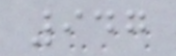947
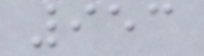953
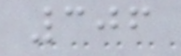306
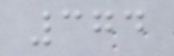374
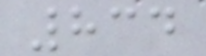834
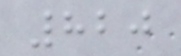820
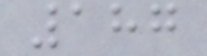187
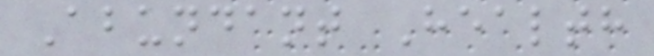Abundant Health
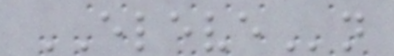ELEVEn
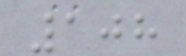108
